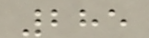285
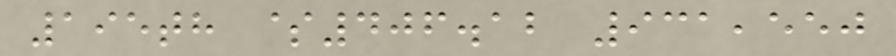195th $406.12 931,550
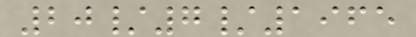20/7/1965
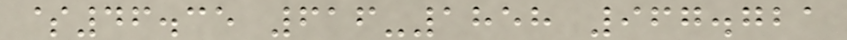$46.35 616-1858 967.721
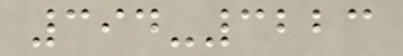394-3223
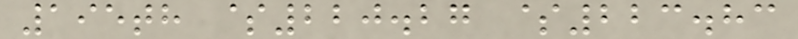195th $220.27 $223.83
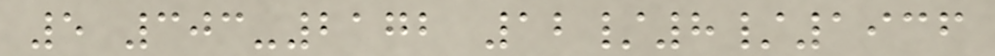5 303-2172 12/8/1936
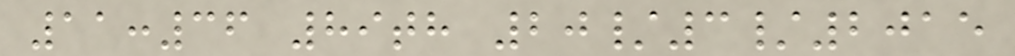11:36 89th 20/3/2015
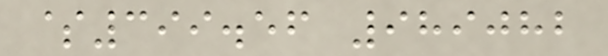$399.56 989082
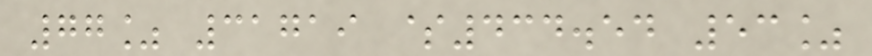77% 31719 $434.54 53%
